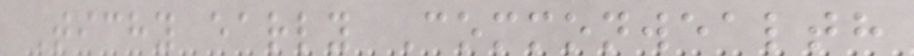Tichy early Commonwealth
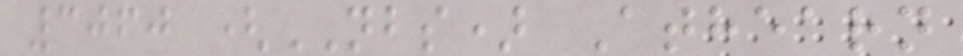3060 (NBS) Athearn
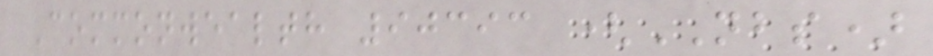Commonwealth 90393 (NBS)
